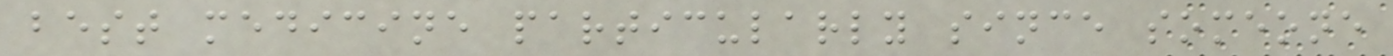best medicine particularly since someone
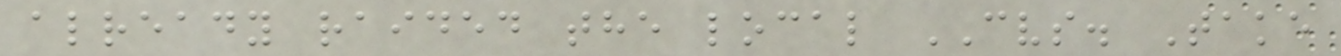already raided the local CVS. Take
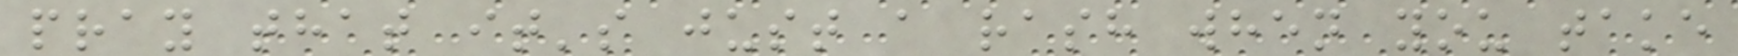pray that it's just a rash when you take
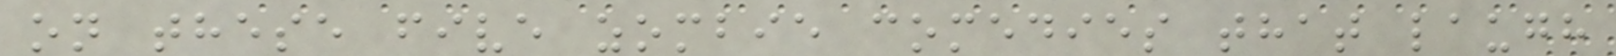on these five zombie comedies that laugh
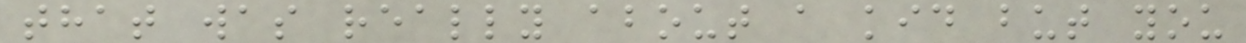that was really about a kid but you
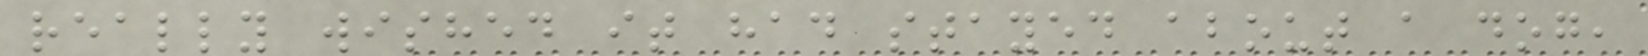really wished it had stayed about a dog,
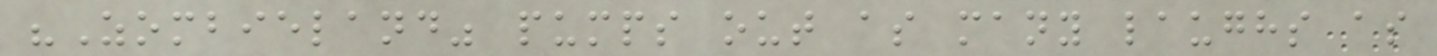"Zombieland" pumps out as many laughs as
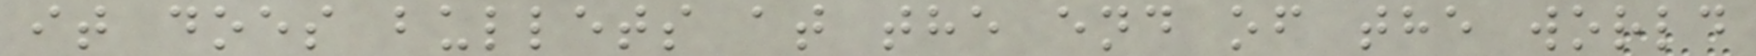it does bullets at the end of the world
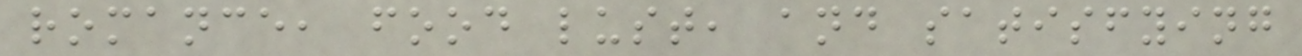romance, food lust, and satisfying
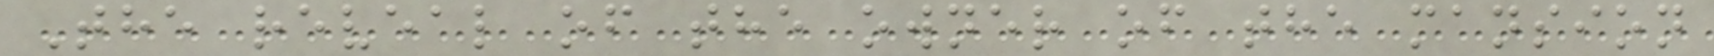The reveal of the owner of the mansion
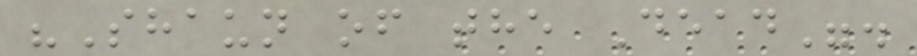"Shaun of the Dead".
